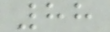88
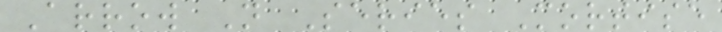Arrow N Series Mortise
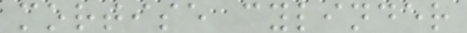mortise cylinder
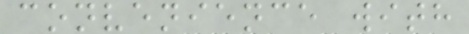convenience with
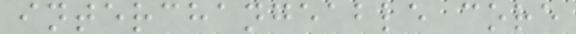interchangeable core
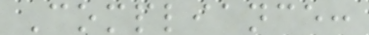Compliance:
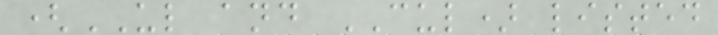(UL and CUL) listed
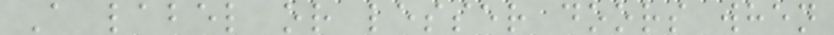A label or lesser doors when
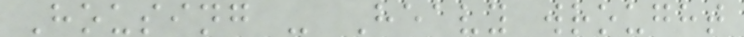Housing - Heavy wrought
